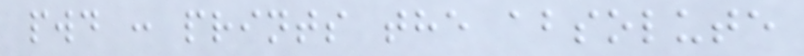pwd : prints the absolute
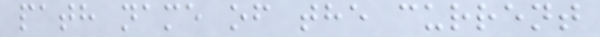path name of the current
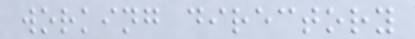working directory
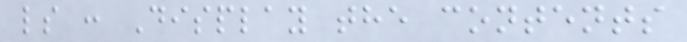ls : Display the contents
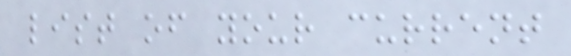list of your current
